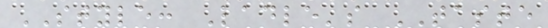STYLE: Ladle's TASTE
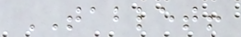TABLET!
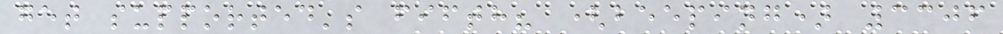get supported's fifth? (beeping) 3306
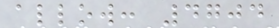allow: 4704
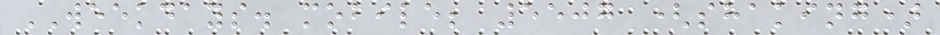WEEKDAYS. mobile; 5507 (shaking)
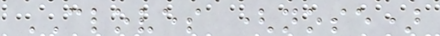CLOVES (nose)
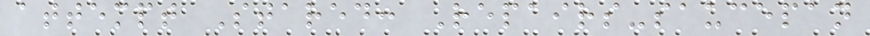attempt Stared: Repairs-saucepan
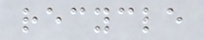recycle
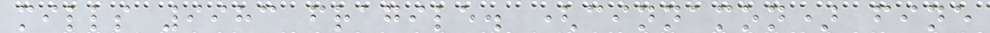mills 9983 fragile. (cinnamon) fine
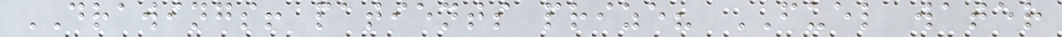DRAWINGS! patients prize? FUEL water
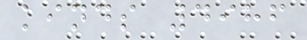kinds 4986
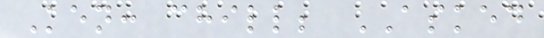Ken: chill; ASKED
